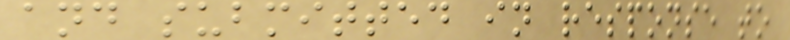and submitted in response to
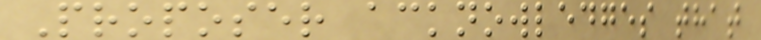Proposer acknowledges that
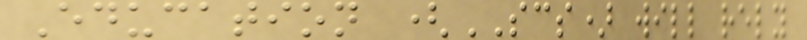Education (SCS) will rely
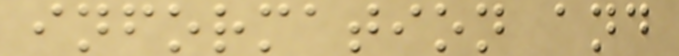information and
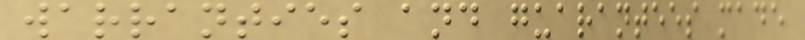warranties and guarantees made
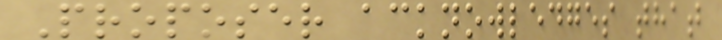Proposer acknowledges that
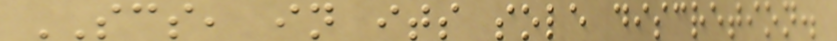SCS, in its sole discretion.
